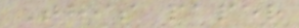This paper
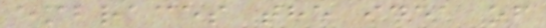embraces the idea of
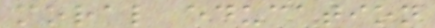moral education
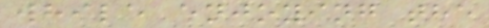while enjoying the
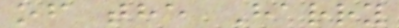of the Harry
